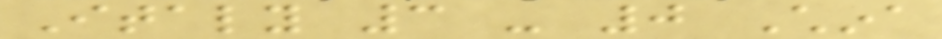Italy 3 - 0 China
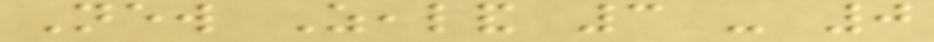New Zealand 3 - 0
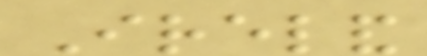Ireland
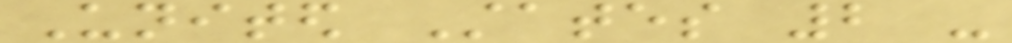United States 2 -
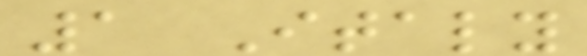1 Italy
